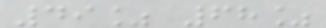49% 68%
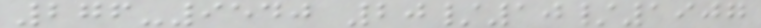276-9540 20/10/1907
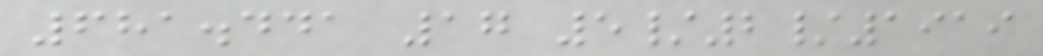681.441 17 5/2/1919
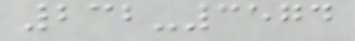232-3574
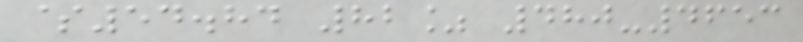$54.84 82% 480-4653
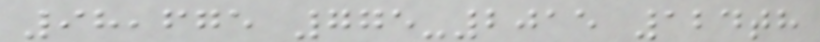98,675 775-2015 124th
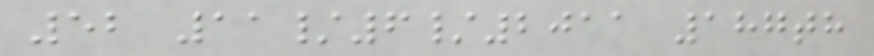52 11/6/2011 187th
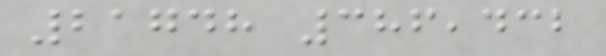21748 386,432
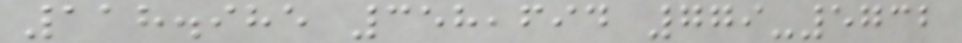118.985 358,694 779-5732
